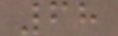68
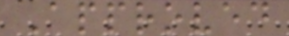Approved
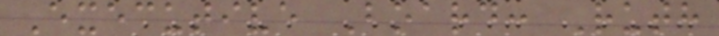Executive Board: Ruth
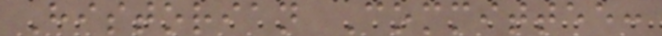Historian Committee:
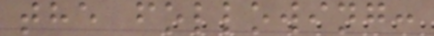the following:
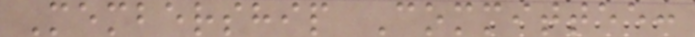Membership Committee:
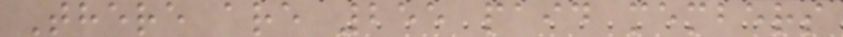There are 255 paid members
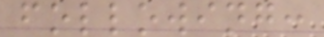following:
